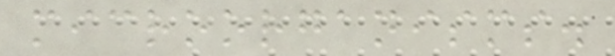microorganisms.
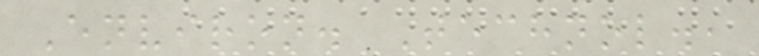Environ. Technol.,
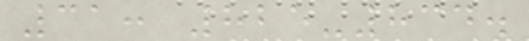31: 825-834.
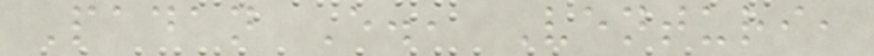Padan E., Venturi,
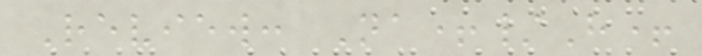Review: Na+/H+
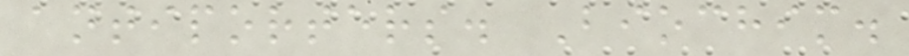antiporters. Biochim.
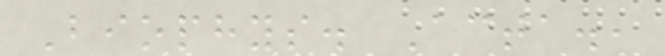Biophys. Acta.,
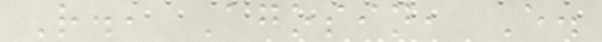R., Agosin, E.
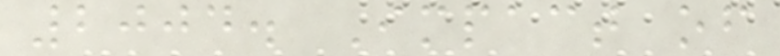2004. Impact of
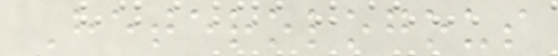Heterologous
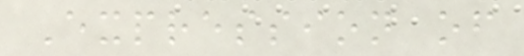Expression of
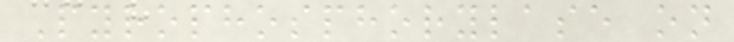Pyrophosphorylase on
